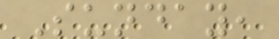Sunday,
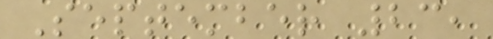September 23,
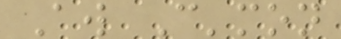Aw C'mon
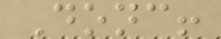Donc!
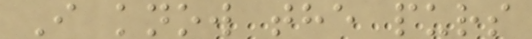I know the purs
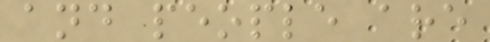and people are
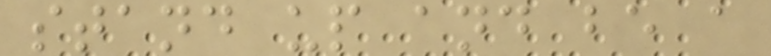stand up and be a
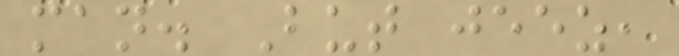man. But jeez,
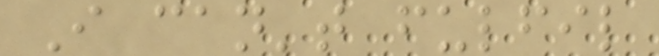I can't fulfil
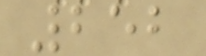252
